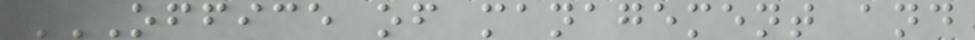OFFICE OF MANAGEMENT AND
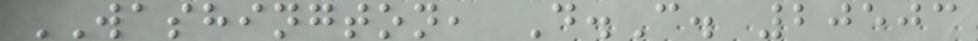WASHINGTON, D.C. 20503
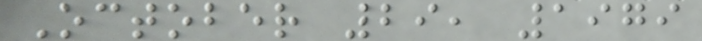October 29, 1979
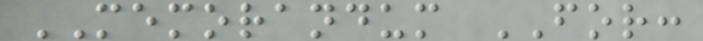MEMORANDUM FOR:
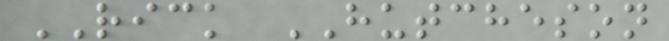RICK HUTCHESON
